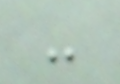-
